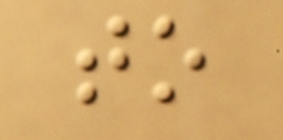to
